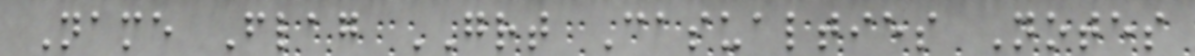Name Flag GRT Casualties Notes
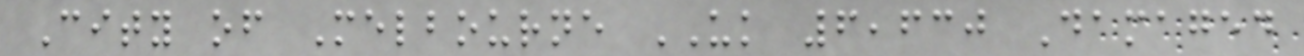City of Melbourne UK 6,630 Damaged
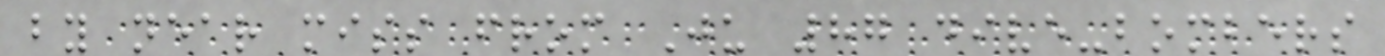by near miss from Ju 87 dive-bombers
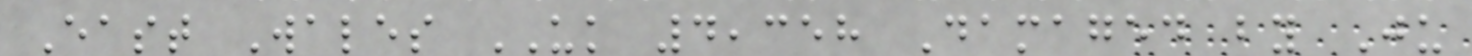East Wales UK 4,358 Damaged by Ju
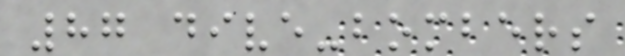87 dive-bombers
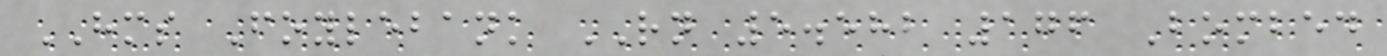HMS Foylebank RN 5.582 176 Bombed
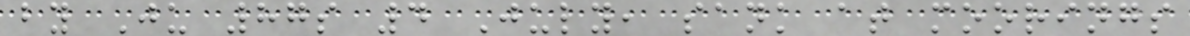by Ju 87s 4 July, sank at moorings
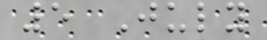5 July
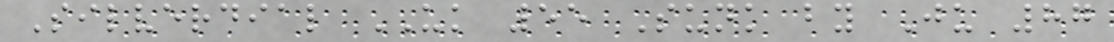Silverdial UK 55 Sunk by Ju 87
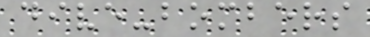dive-bombers
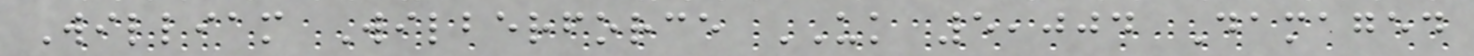William Wilberforce UK 5,004 Damaged
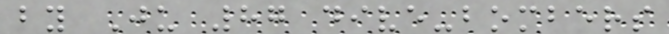by Ju 87 dive-bombers
